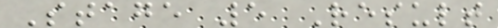Stage 5 Result
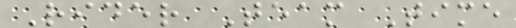Rider Team Time
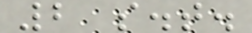2 s.t.
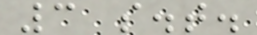3 s.t.
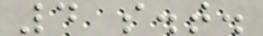4 s.t.
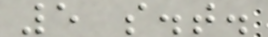5 s.t.
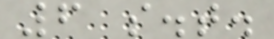6 s.t.
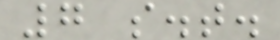7 s.t.
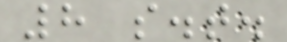8 s.t.
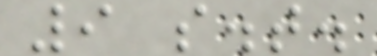9 s.t.
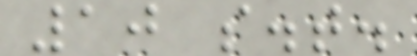10 s.t.
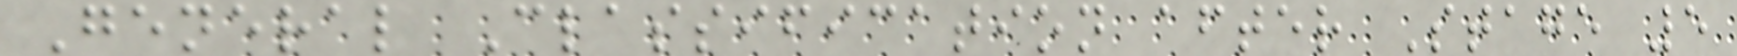General Classification after Stage 5
